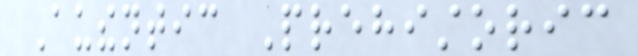Authentic Prehistoric
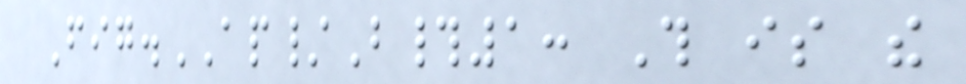Fig.AP/B#1: This is the
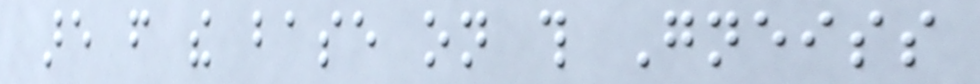are from the base on this Gneiss
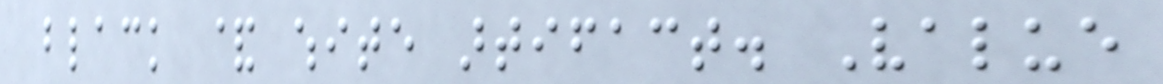black & white artifact. Value
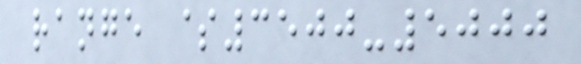range $3500-5000
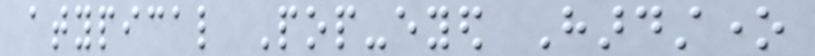atypical Pop-eyed Hardstone
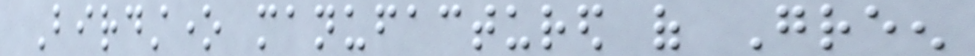Birdstone manufactured of Green
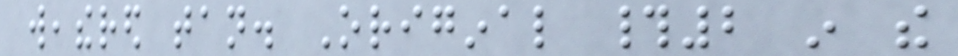weathered tan. Original #2 in the
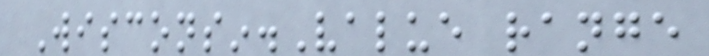Wisconsin.Value range
